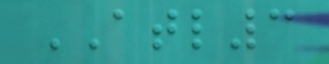ATL3
